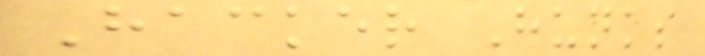Hacker Hunks
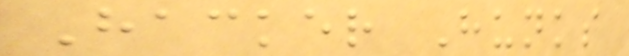Hacker Hunks
